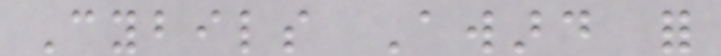Cybils Award for
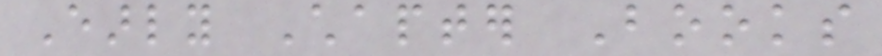Early Chapter Books
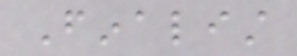Finalist
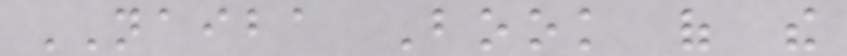NAIBA Book of the
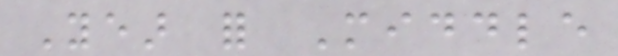Year for Middle
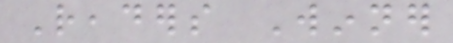Readers Winner
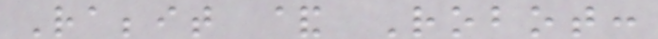Rabbit & Robot:
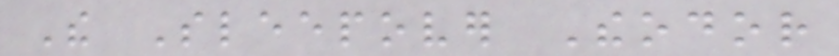The Sleepover Theodor
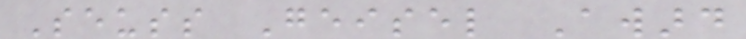Seuss Geisel Award
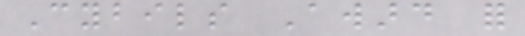Cybils Award for
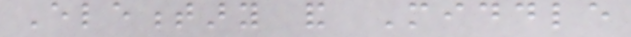Elementary and Middle
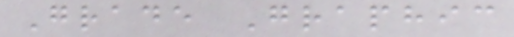Grade Graphic
